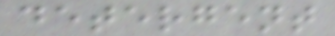detergent
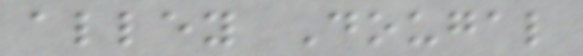alley Dougal
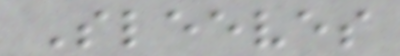Sleeves
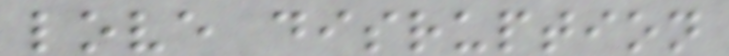love disruption
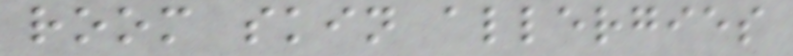room skin allergies
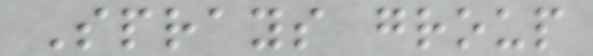Sprays group
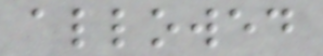allowed
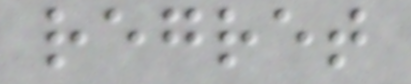regret
